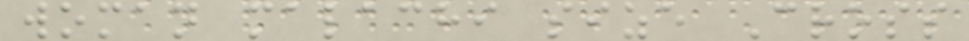woman malachi size Cross
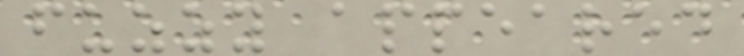fuzzy appeared
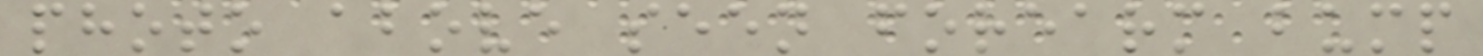photo above seen forearm bump
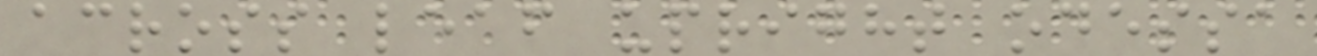across leaf upright odessa
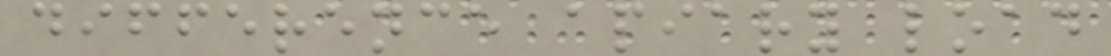difference apiary load
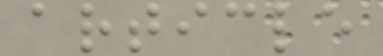article
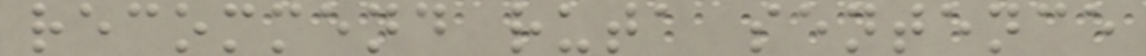recommend ruta sentence
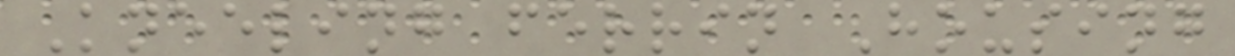Kneeling ferrin Housing
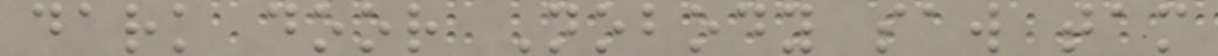dark door Nobody saw tam
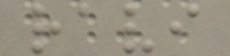ravi
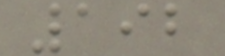192
